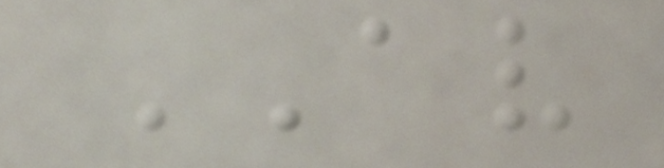AV
